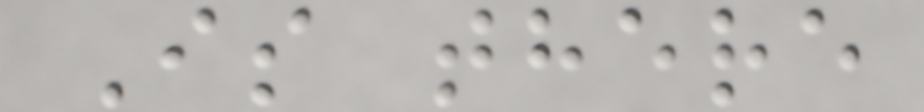Is there
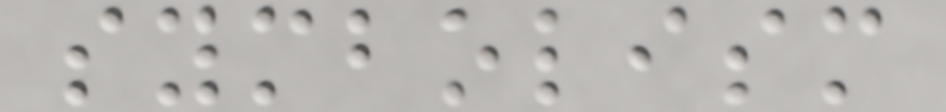symbolism
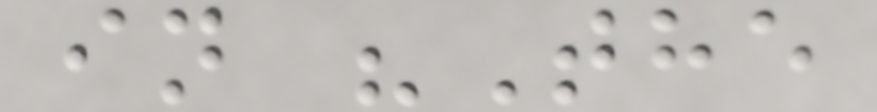in "The
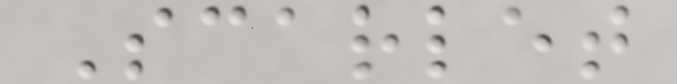Scarlet
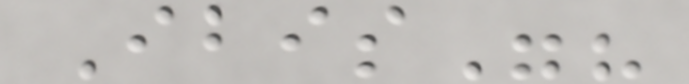Ibis"?
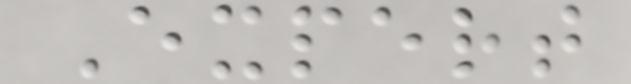Expert
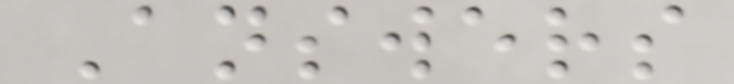Answers
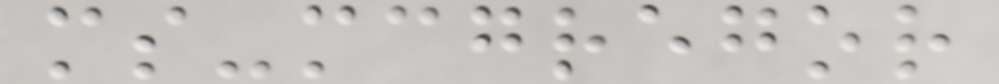ms-mcgregor
